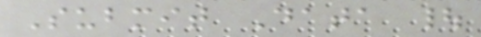Submit Data |
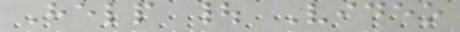Help | Video
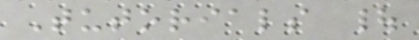Tutorials |
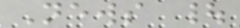News |
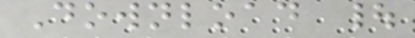Download |
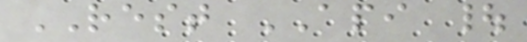REST API |
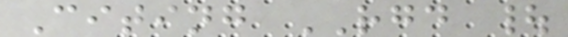Citing RGD |
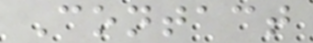Contact
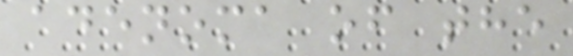adenoma of the
